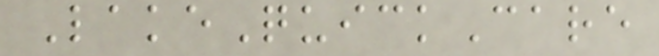LakeQuickCare
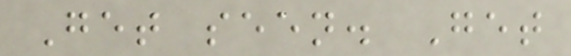Get seen. Get
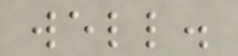well.
